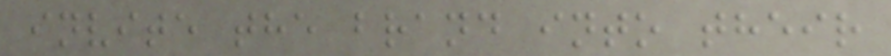invite the brand into their
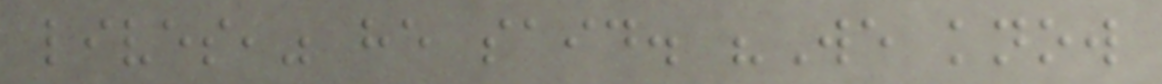lives," he said. "We know
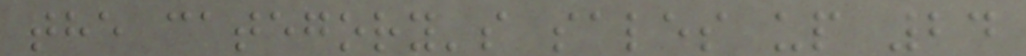the category's sales up 24
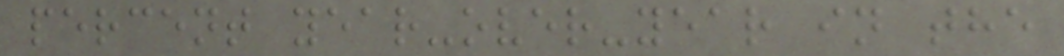percent year-over-year in the
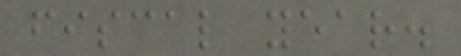fiscal year.
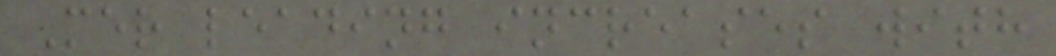Mer leading increases with
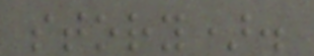story).
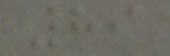89
